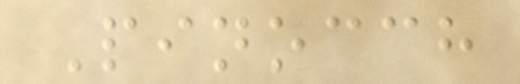Pinocch
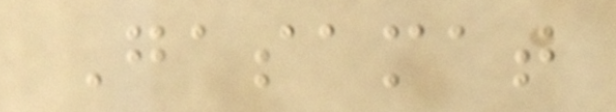Gasamat
